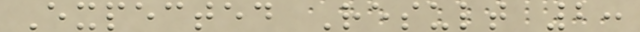Expected Result 2:
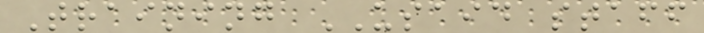Training USAID staff
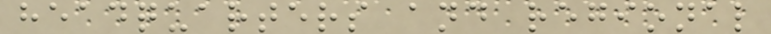headquarters and regional
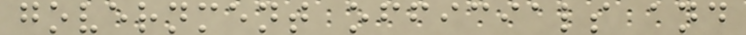government officials and
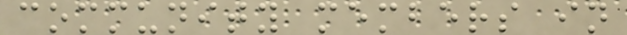community members in
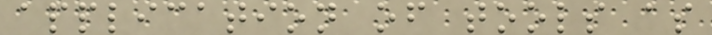application of tools as
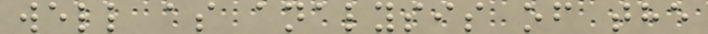well as analysis of the
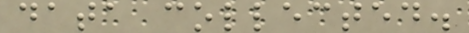data collected.
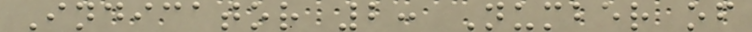Indicator 2: Number of
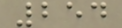254
